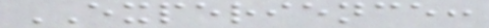EXPERIENCE:
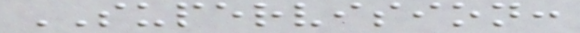SUPERVISION:
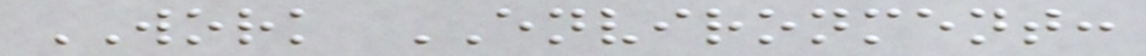WORK ENVIRONMENT:
